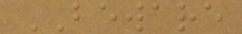BEWARE
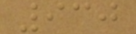930
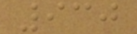930
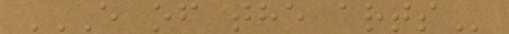E OF THE ARTS
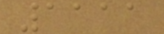1111
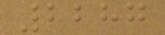2287
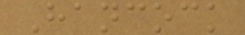Hancock
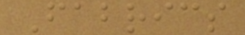Fabrics
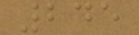245
